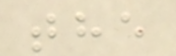the
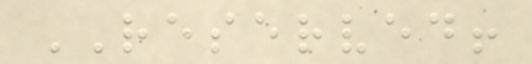RESERVED!
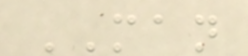MAN
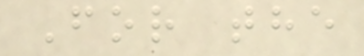For the
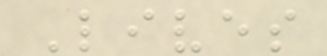Lives
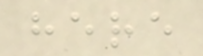here
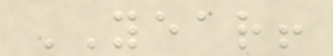YEAR!
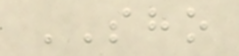SHO
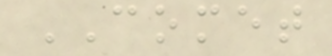COMET
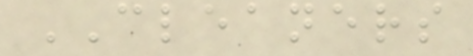CLEANERS
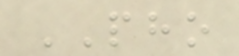PHO
